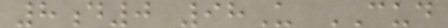8d0 98U CUD
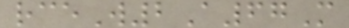rceW2A67M
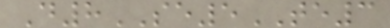D8SE5TE3
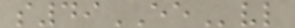s49EEvl
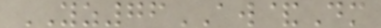YZ76AW&Dm
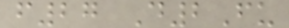f27 D2Fu
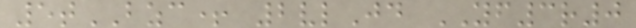5tBZC+ 2vlJd YF3r0
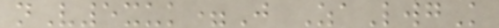nV5xuk=J ZaLwgK
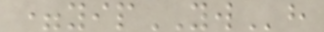=yipYWh
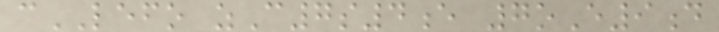cLEFO zC7s4e 7oE9d
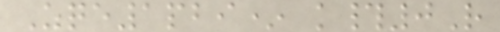Zqe1pbi* k#0R
